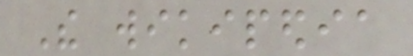The wikipedia
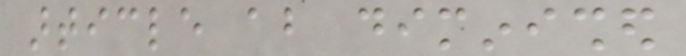article about diminished
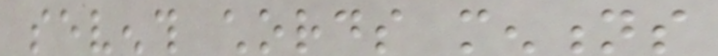seventh chords mentions
